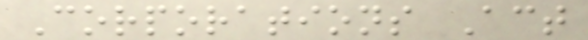Corporations Act
